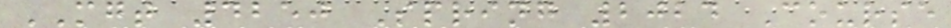MGT 4250 Spring 2024 Course
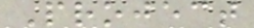Project
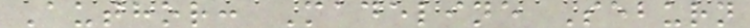Author: Madeline Seburn
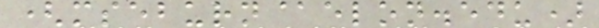(mseburn@elon.edu)
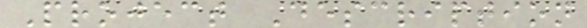Project Description
